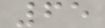65
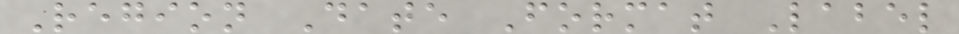Region Date Format Label
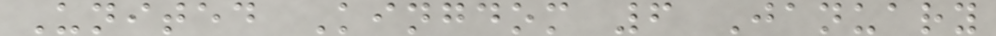United Kingdom 6 January
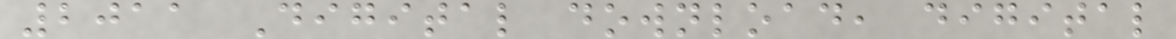2011 Digital download, digital
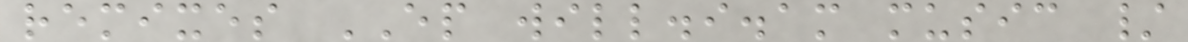remixes EP will.i.am music /
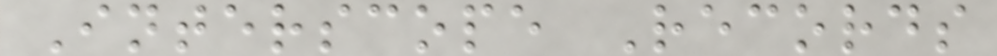Interscope Records
